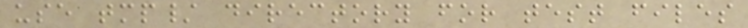use tmp/ directory for test files
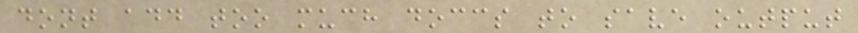dont add too much doccs to save output
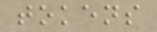tokens
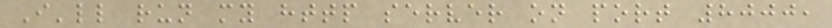I'll run my http server on port 8000,
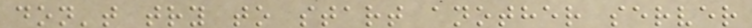don't try to start another server
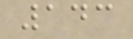143
